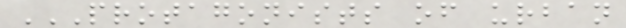PROTAGONISTS OF URBAN
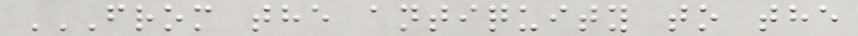FROM THE ANTIQUITY TO THE
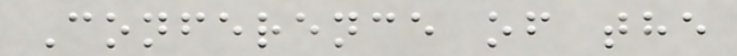Conference of the
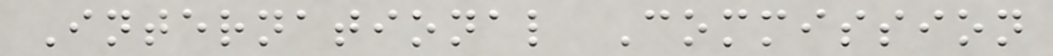International Commission
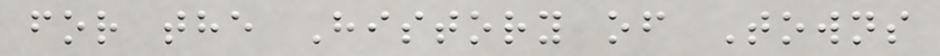for the History of Towns
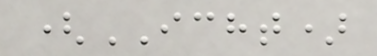(ICHT)
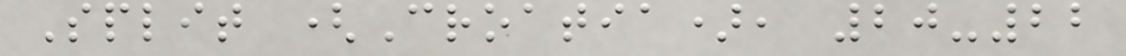Split (Croatia), 20-22
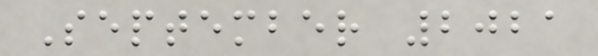September 2021
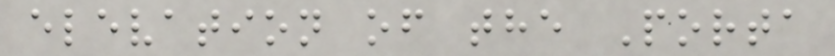elevation of the Porta
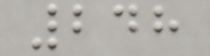248
